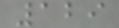129
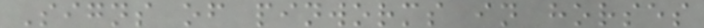Signs of pinworms in horses
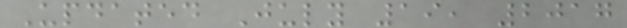Updated July 19, 2017
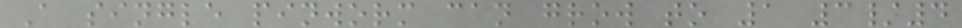A single pinworm can grow to 1 3/4
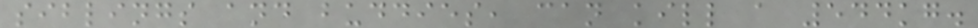siblings and buddies, can kill a 544kg.
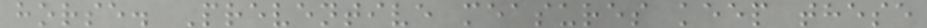horse. Preventive measures keep these
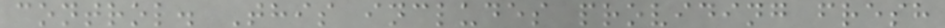control. This includes providing fresh
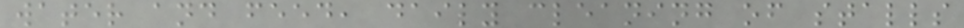water and feed, daily cleaning of stalls
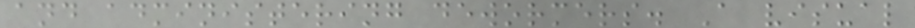and administering dewormers. A visual
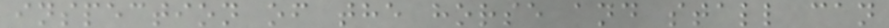inspection of the horse and stall can
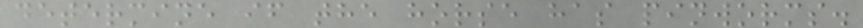determine if the horse has pinworms.
